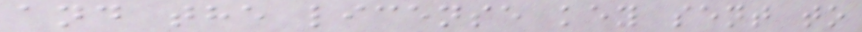and the license key sent to
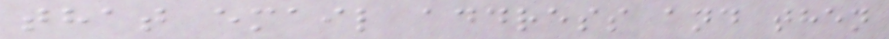that email address and then
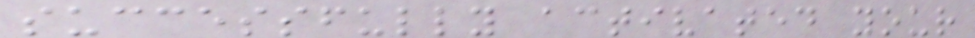successfully activated your
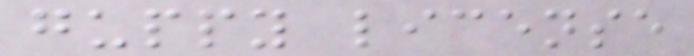guppy license
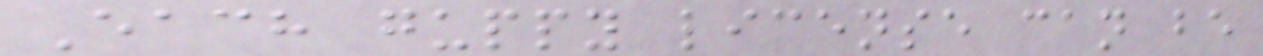Each guppy license can be
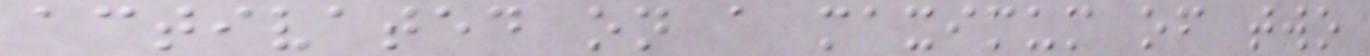activated on a maximum of two
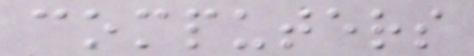computers
